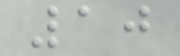10
